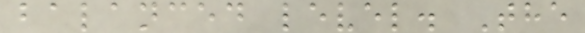balanced level. The
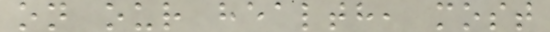on our health, most
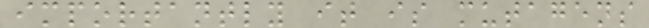importantly it is mutagens
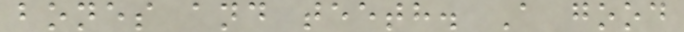bones and teeth. A good
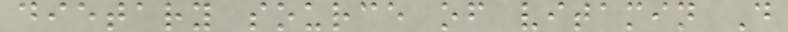dietary source of vitamin D
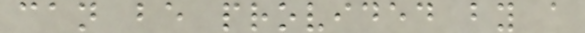can be provided by a
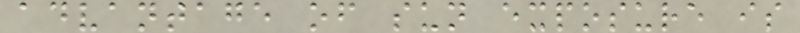advantage of sun exposure is
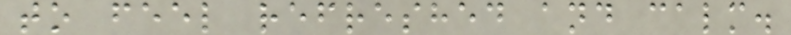to feel refreshed and calm.
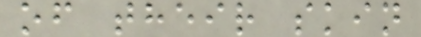of their skin
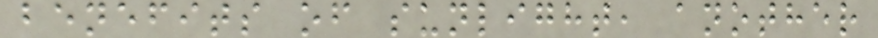benefits of sunlight, another
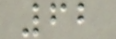62
